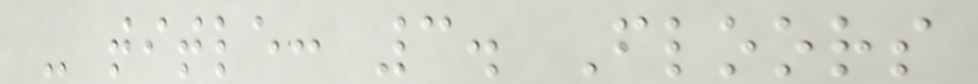- title: 3. Floors
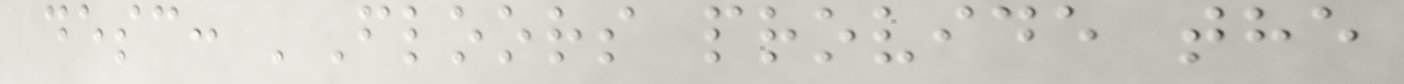desc: 'Floors provide the
